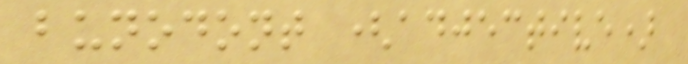bunodont (adjective)
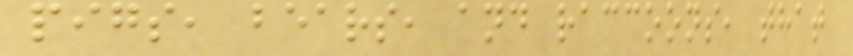pigs, bears, and raccoons, that
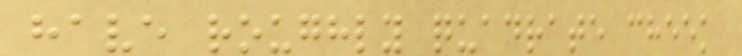have roughly quadrate cheek
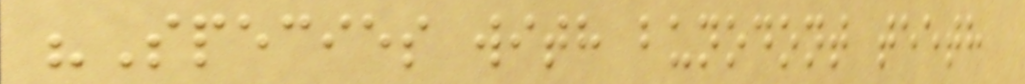"Species with bunodont teeth
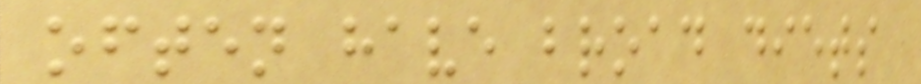often have broad diets
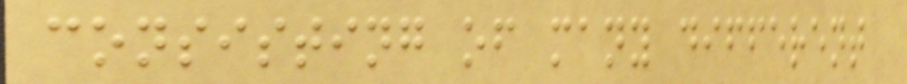consisting of many different
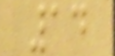14
